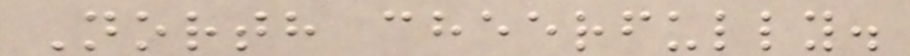North cheerfully.
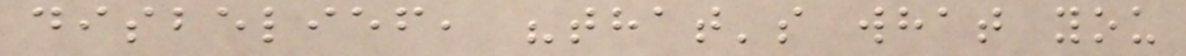disbelief, "that's what you
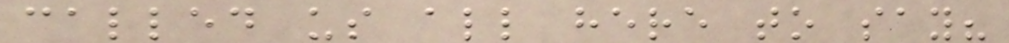called us all here to say?
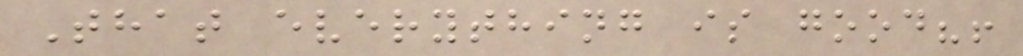That everything is good?!
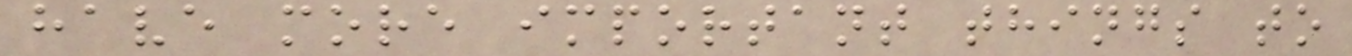have more important things to
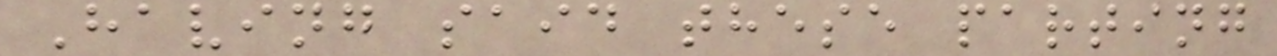Having said these parting
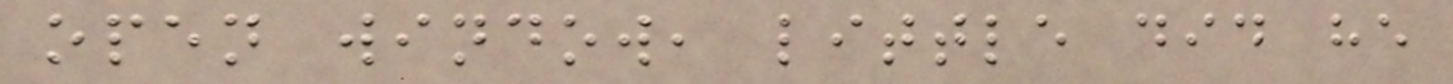open window, little did he
